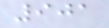901
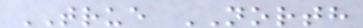TRUE NORTH
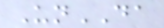UnDA
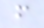f
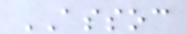ASSOC
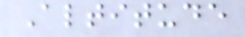Altitude
